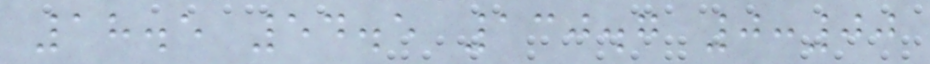18.5 54.5 130.7 0:00
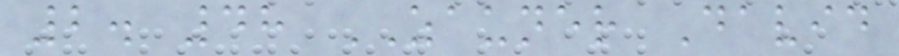2. 48 ZAUNER David
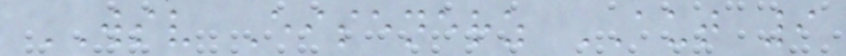WSV Eisenerz AUT 9
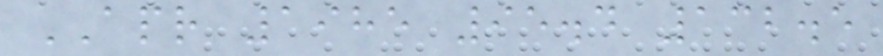APR 1985 95.4 132.5
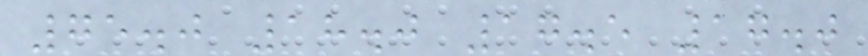75.0 18.0 17.5 17.0
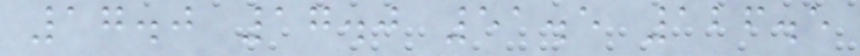17.0 17.0 51.5 126.5
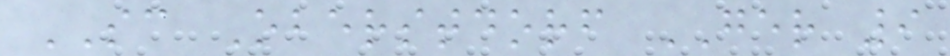SC Oberstdorf GER 9
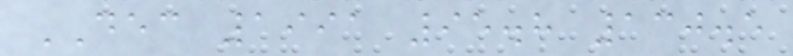DEC 1991 95.8 130.5
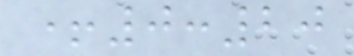+0:20
